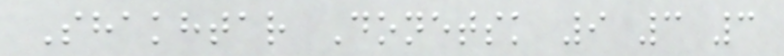Shakhtar Donetsk 9 3 3
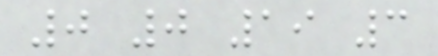0 0 19 3
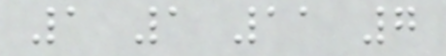1 1 11 7
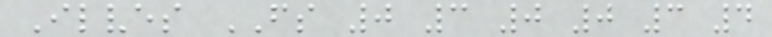Ilves FS 0 3 0 0 3 4
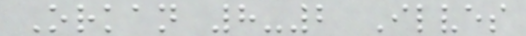Orkan 8-2 Ilves
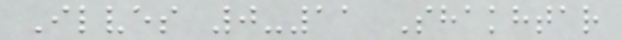Ilves 0-11 Shakhtar
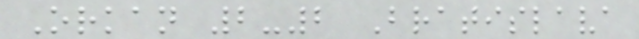Orkan 2-2 Bratislava
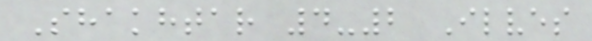Shakhtar 4-2 Ilves
